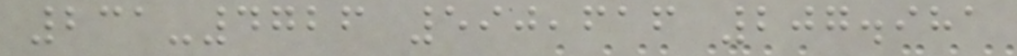231-4726 590,616 207.981
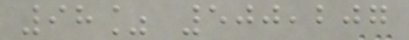98% 500,207
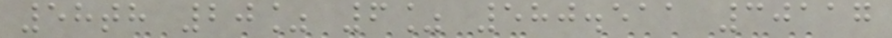58th 20% 6% 580.511 30117
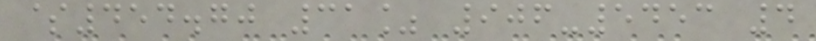$454.70 31% 906-5453 4
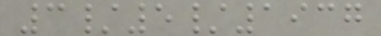3/5/1937
